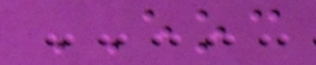EOC
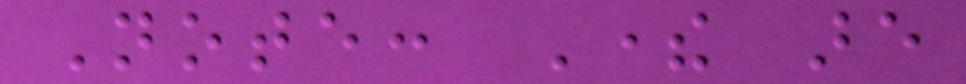Note: There are
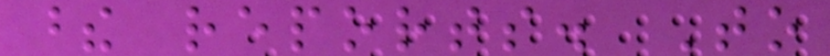these reports. To
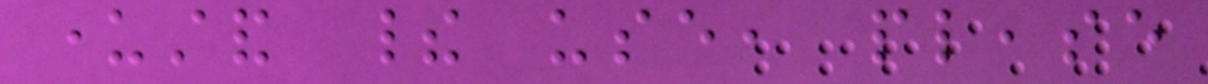understand their use, please
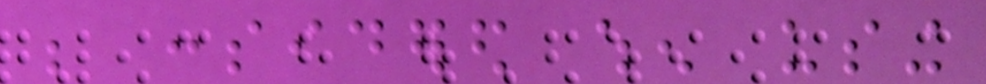be considered when using
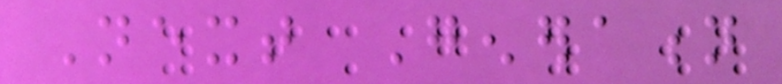Next Generation
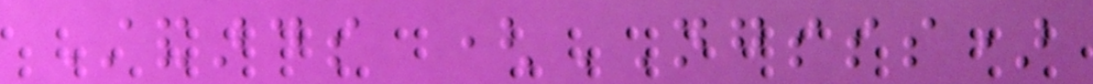Standards (NGSSS)
